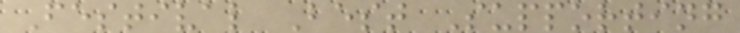Festival Best Supporting
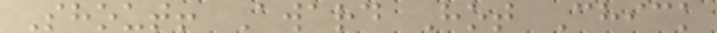Shout! Award Hot Chick
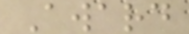Award
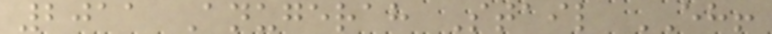2011 Anugerah Stail EH!
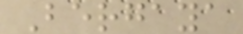Bergaya
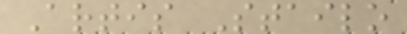Artis Stailo
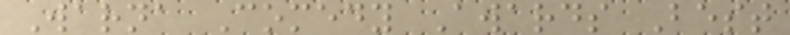Warna Comedy Awards Best
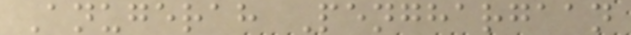Anugerah Penghargaan
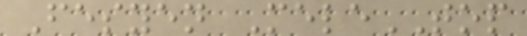Fesyen MeleTOP
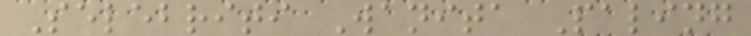Selebriti Wanita Paling
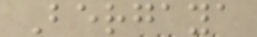Bergaya
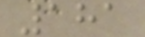181
